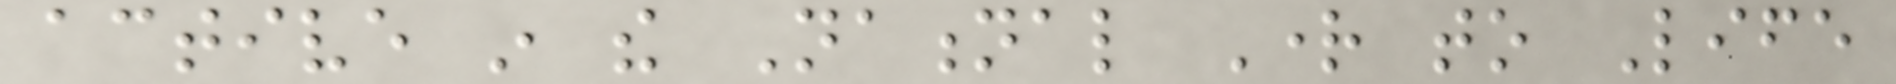active in the National Right to Life
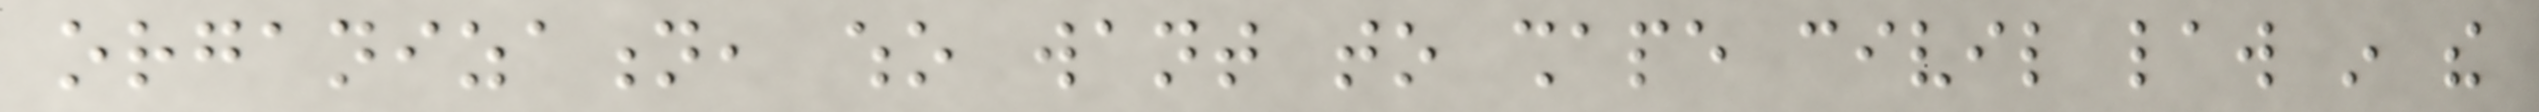organization, who want to shape civil law in the
